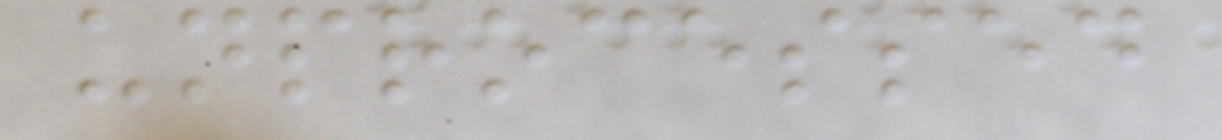unprocessed
